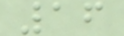16
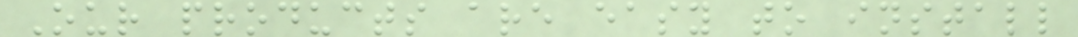Our products are easy to install
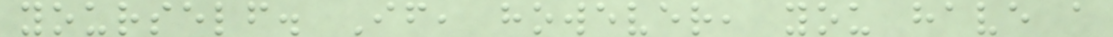yourself. If, however, you have a
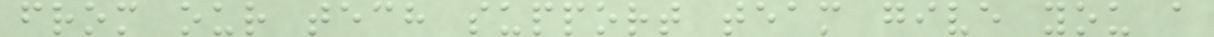from our tech support team give you a
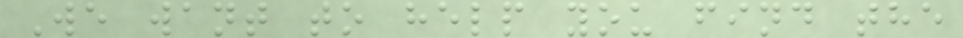We want to help you find the
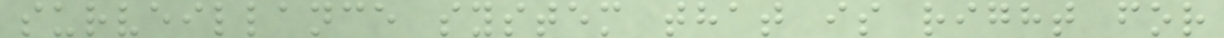surveillance system that is right for
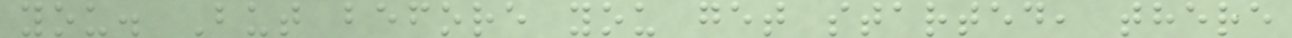you. But before you get started, there
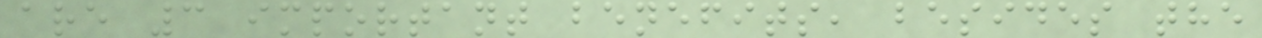are 3 important benefits, besides the
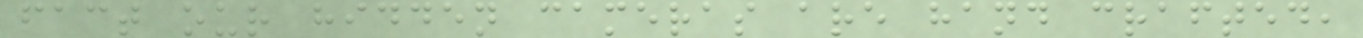fact our hidden cameras are hand crafted,
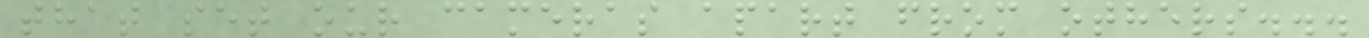that set our cameras apart from others...
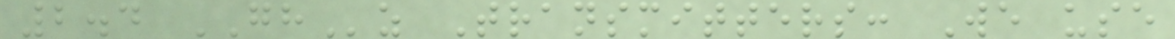2.4 GHz Transmitters: We use
